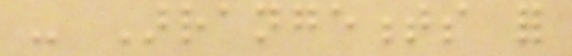- Arrangements for
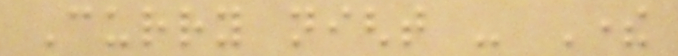Curry night - There
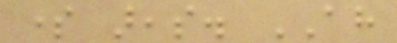some areas. AH
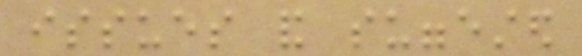issues and suggested
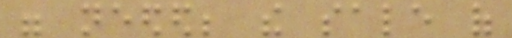were needed; the sale of
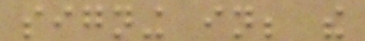signing in; the
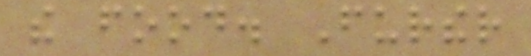the food. Further
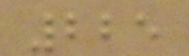225
